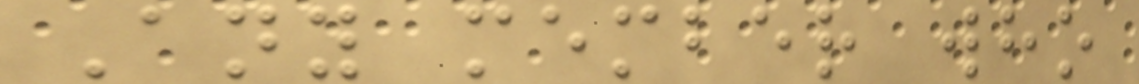Any member who
